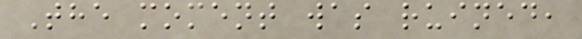The moment was ruined,
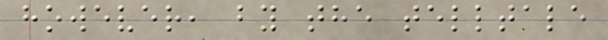however, by the telltale
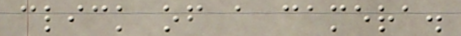click of a camera.
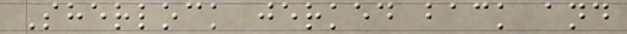Sherlock jerked back and
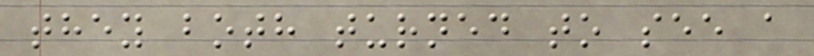they both turned to see a
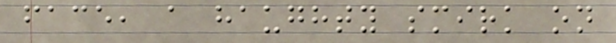face, a haughty smirk on
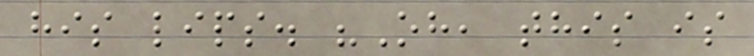his lips. "Oh, this is
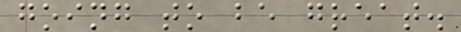going to be great.
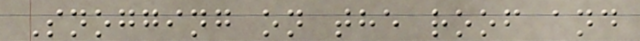Snogging on the roof and
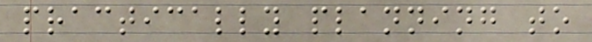practically planning to
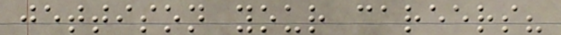jettison your careers?
